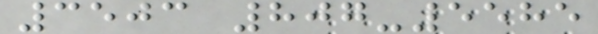3503 807-5585
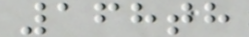168th
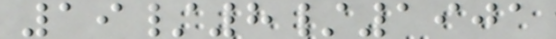19/8/1901
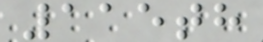115th
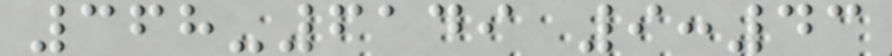368-6149 9:43
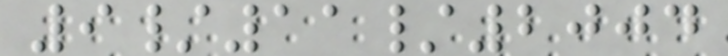9/11/2004
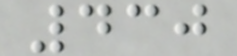430
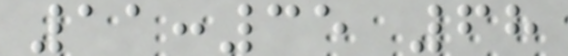11:35 68
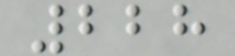228
